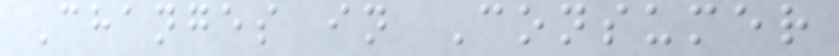Changes in Consumer
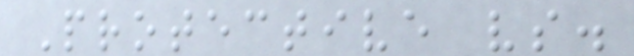Protective vs.
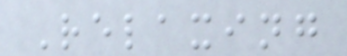Relaxing
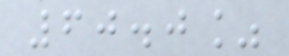60.0%
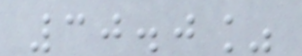30.0%
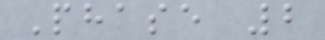Phase 2
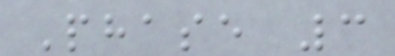Phase 3
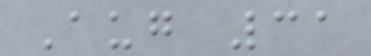Aug 31
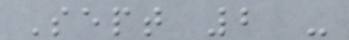Sept 2 -
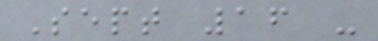Sept 16 -
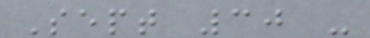Sept 30 -
